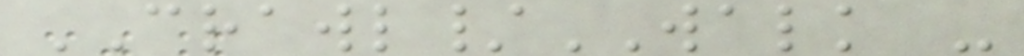CRAWL/WALK -
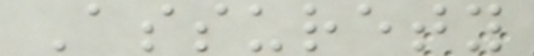Assurety
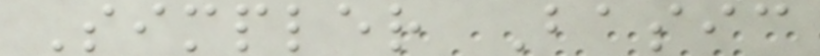Simpler Basic
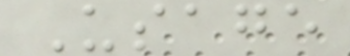Usage
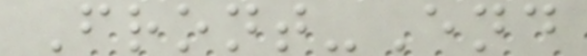Front-End
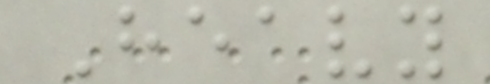Heavy
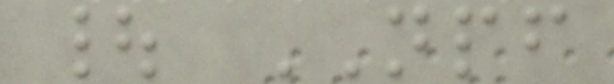| NPF
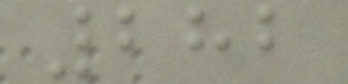282
